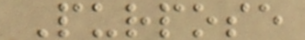Purpose
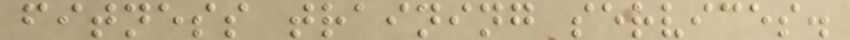fitness training services.
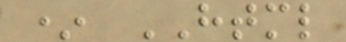* HTML
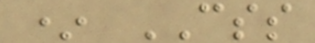* CSS
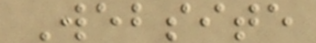Website
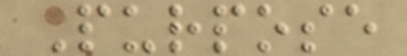Purpose
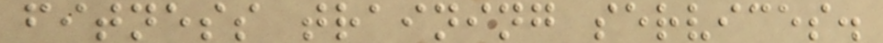fitness training services.
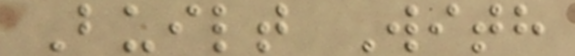Built With
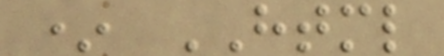* HTML
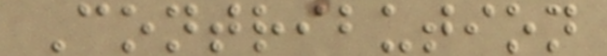Contribution
